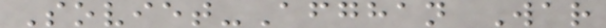Soviet-Afghan War
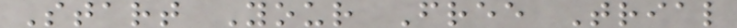Start Your Free Trial
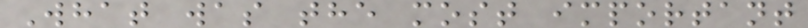What was the most important
